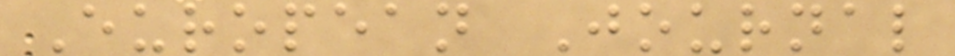European Journal
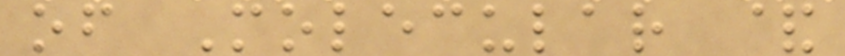of Molecular &
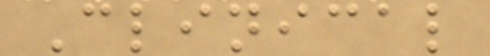Clinical
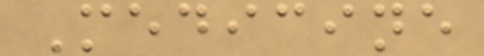Medicine
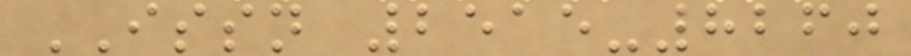ISSN 2515-8260
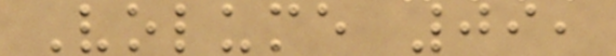Volume 09,
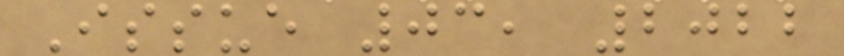Issue 03, 2022
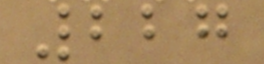227
